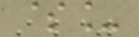$_
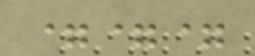===
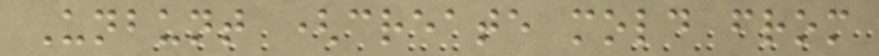Unbunt (create mold from
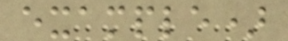example)
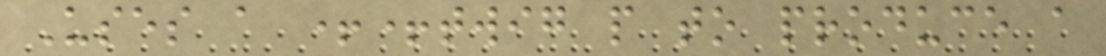Uses a ++twig p to produce a
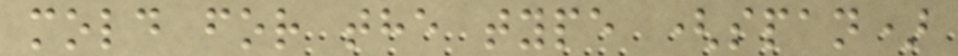mold for the type (span)
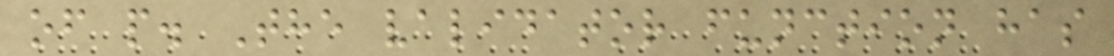of p. The validator function has
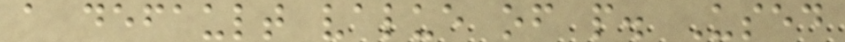a default value of p. Used
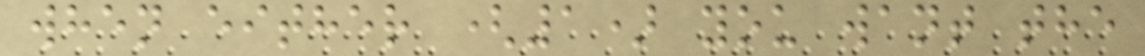when either (1) you want the
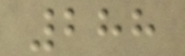288
